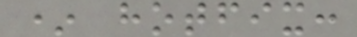* hotfix:
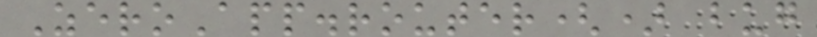ZeroApp.router() bug
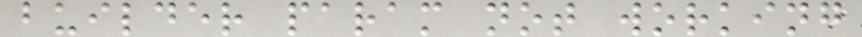builder param not working
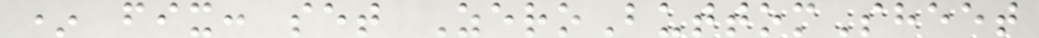* fix: set ZeroButtomSheet
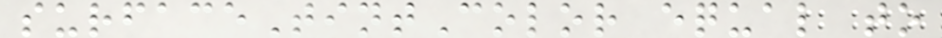surfaceTintColor equal to
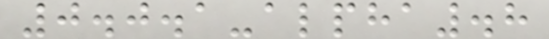0.0.1-alpha.8
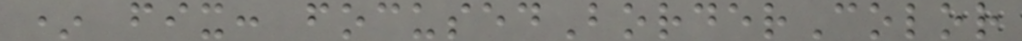* fix: focusedBorderColor
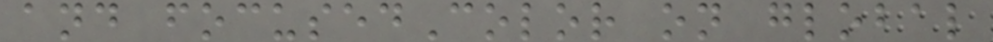and focusedColor on global
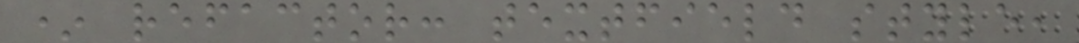* refactor: textfield style,
